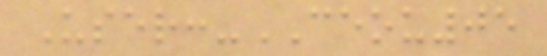User:-CEOU05
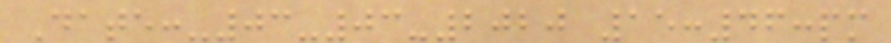Date:-03-03-2020 15:46:pm
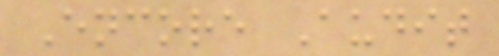Encore Audit
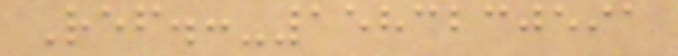Ref.:-1583230591
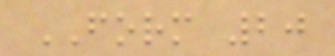FORM 20
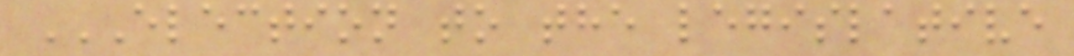ELECTION TO THE LEGISLATIVE
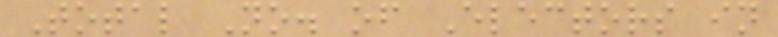Total No. of Electors in
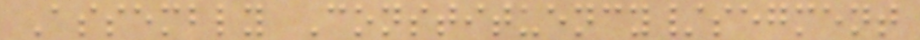Assembly Constituency/segment
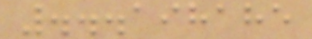...198185
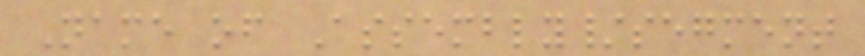Name of Assembly/segment
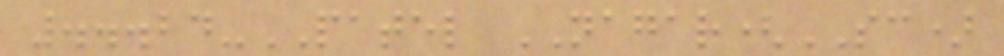...24-PATEL NAGAR(SC)
